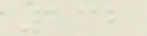132
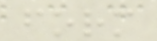form
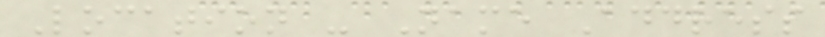Location - Name Address
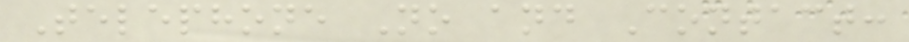Telephone No and Contact:
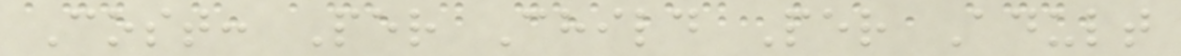Cost: Per Child Per Adult
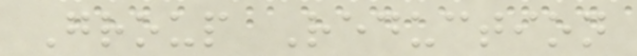Group Reduction
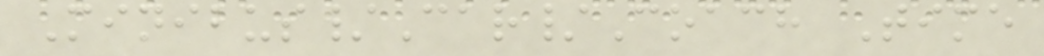Minibus/Car/Coach Time
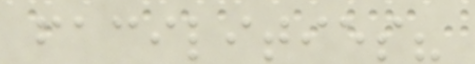facilities?
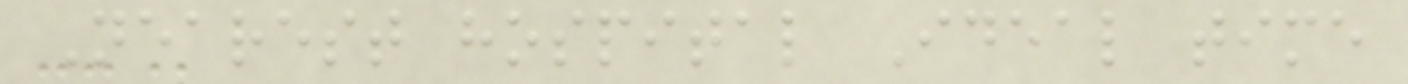Nearest hospital Ideal time
